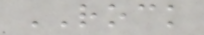ROCK
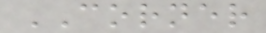CORNER
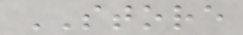STORE
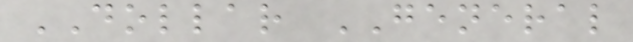DOLLAR GENERAL
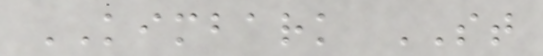KIMBARK ST
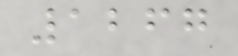1267
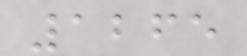1265
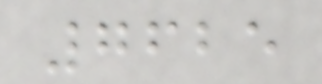7625
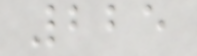225
